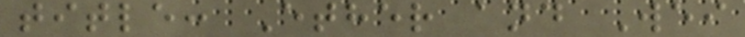title: Ether and Wei
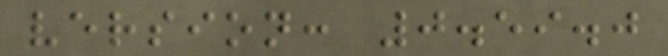version: 0.59.0
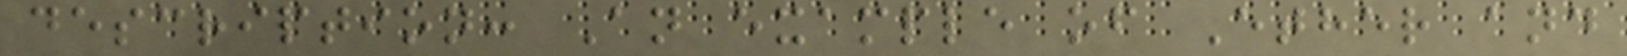description: An example of Ether and
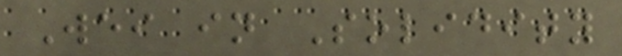Wei in Solidity
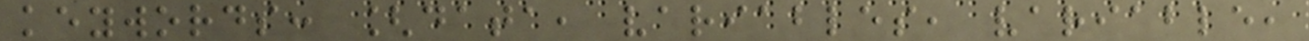keywords: [data, variables, variable,
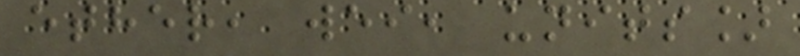ether, wei, units]
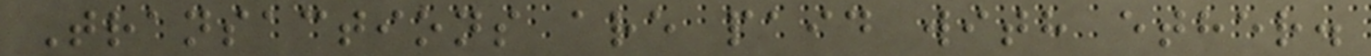Transactions are paid with ether.
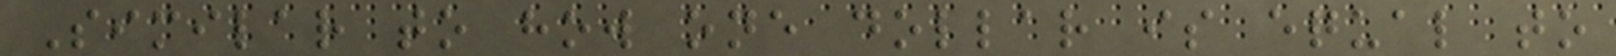Similar to how one dollar is equal to
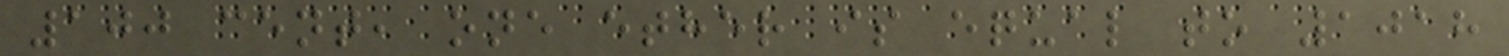100 cent, one ether is equal to 1018
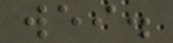wei.
